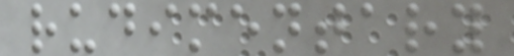rudimentary
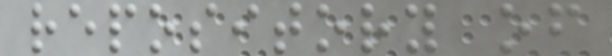repository of
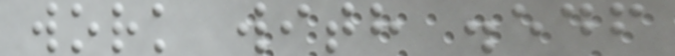work with .edf
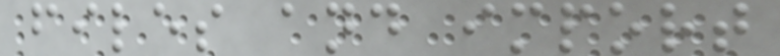files and import
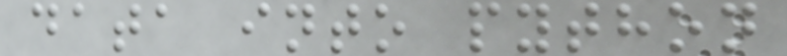data into python
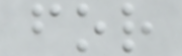for
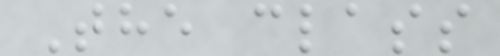The class
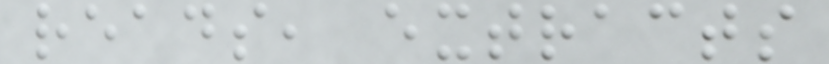reads, extracts
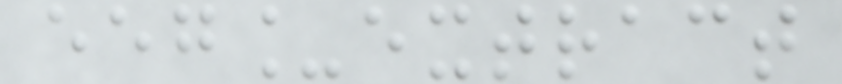eeg_extract
